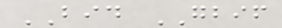BID GBIF
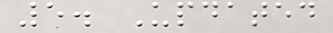5. Updated
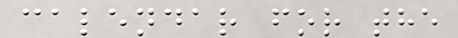calendar for the
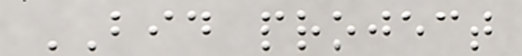BID project
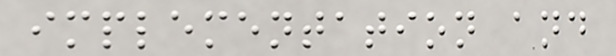implementation and
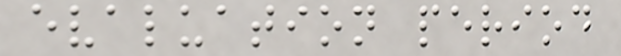evaluation period
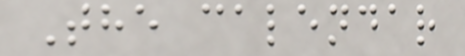The calendar
